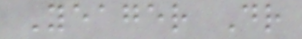Yeager Dr
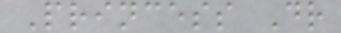Princess Dr
